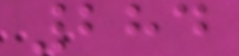284
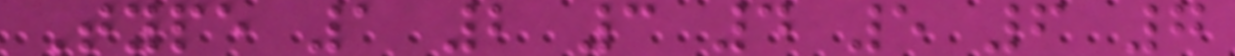Type 1 2 3 4 5 6 7
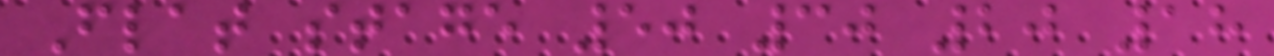Flat stage 50 30 20 18
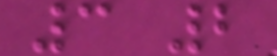3 2
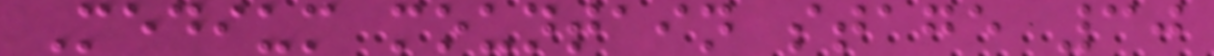Medium mountain stage 30
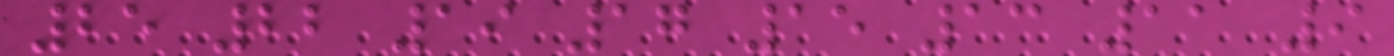25 22 19 17 15 13 11 9
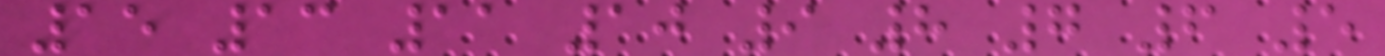15 13 11 10 9 8 7 6 5
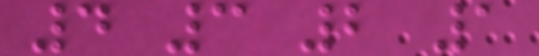4 3 2 1
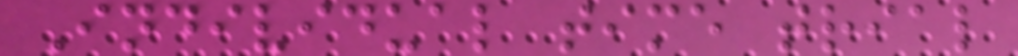Individual time trial
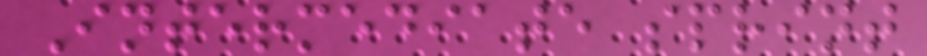Intermediate sprint
